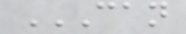CAN
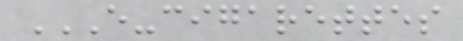E-CIGARETTES
